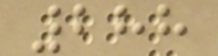288
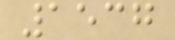1537
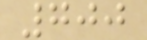700
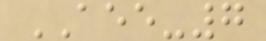AEE-7
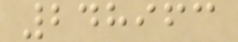248963
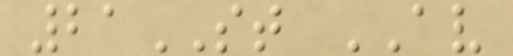21ST AV
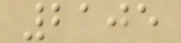2105
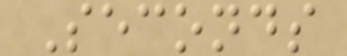Seconds
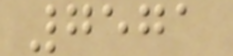7571
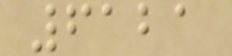6121
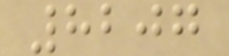8207
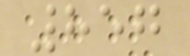857
